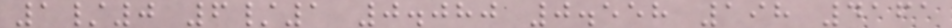1/0 6/1 0.080 0.558 198 4161
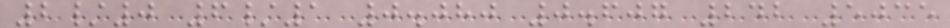2/0 6/1 0.080 0.607 242 5035
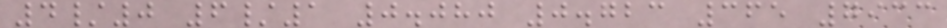4/0 6/1 0.080 0.723 365 7933
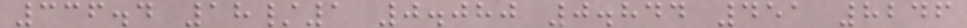336.4 18/1 0.080 0.844 451 8246
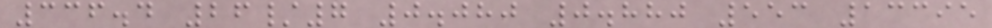336.4 26/7 0.080 0.880 553 13395
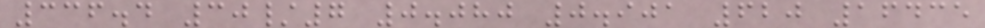336.4 30/7 0.080 0.901 620 16435
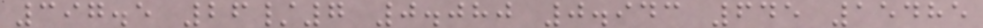397.5 26/7 0.080 0.943 645 15485
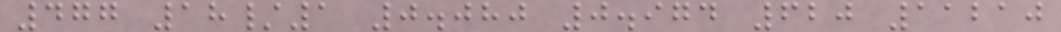477 18/1 0.080 0.974 620 11210
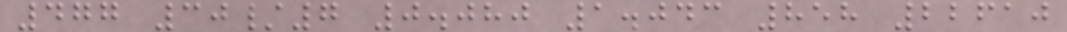477 30/7 0.080 1.043 858 22610
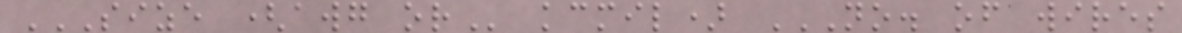SIZE (AWG OR kcmil) NO. OF WIRES
